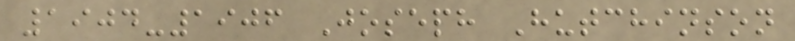1904-1906 Joseph Hutchinson
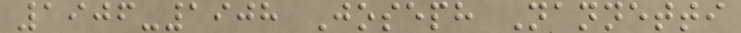1906-1908 Joseph Nannetti
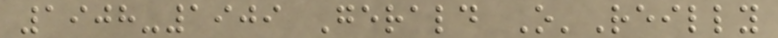1908-1909 Gerald O'Reilly
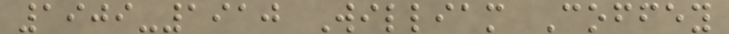1909-1910 William Coffey
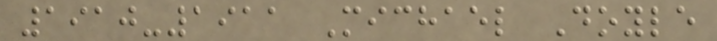1910-1911 Michael Doyle
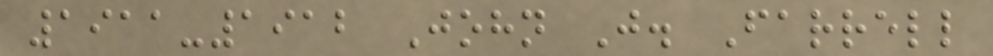1911-1912 John J. Farrell
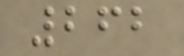262
